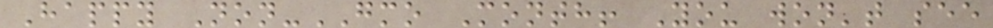Happy Non-GMO Month! You won't see
